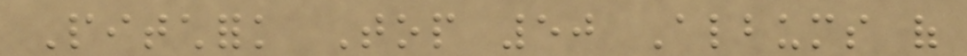Pitchfork Top 50 Albums of
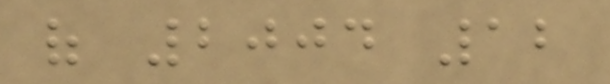of 2004 12
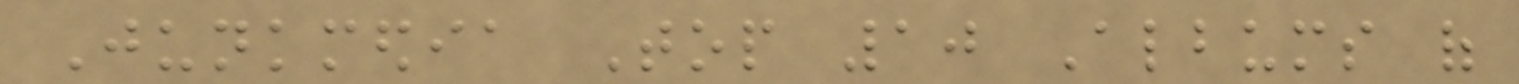Junkmedia Top 10 Albums of
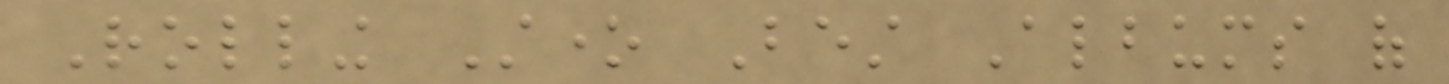Rolling Stone Best Albums of
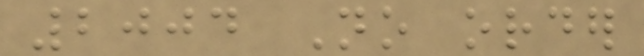2004 No order
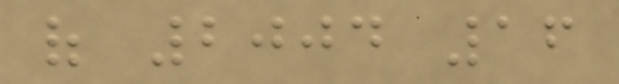of 2004 16
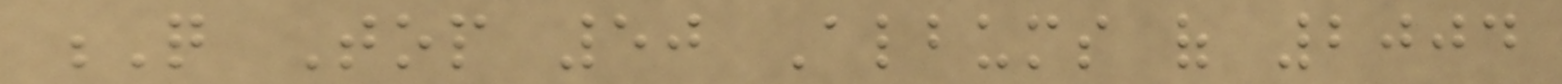Q Top 50 Albums of 2004
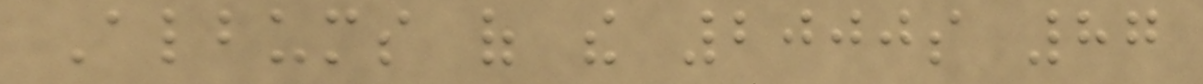Albums of the 2000s 87
